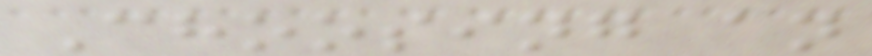Choosing an
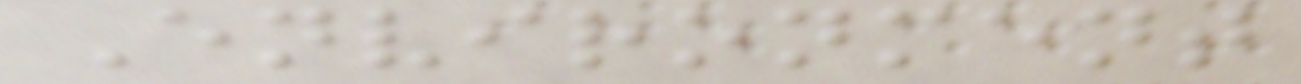Environment
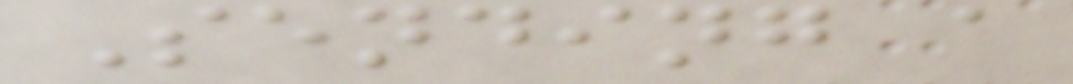Sending a
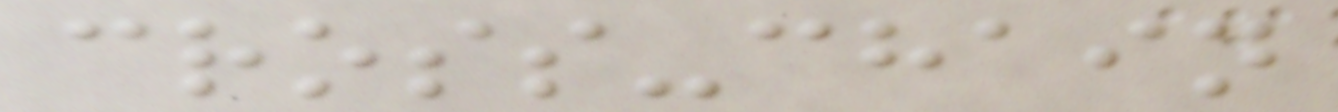cross-chain
